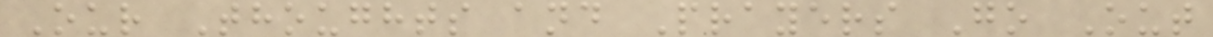Our Thoughts and Prayers Go Out
